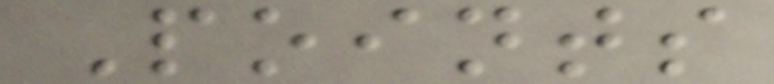Points
